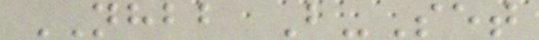NHBB B-Set
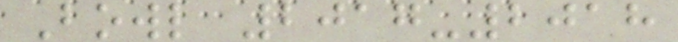Bowl 2017-2018
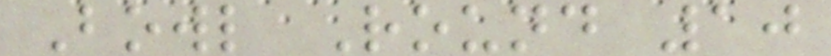Bowl Round 10
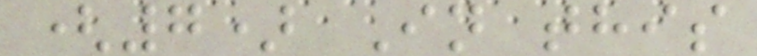(7) In this
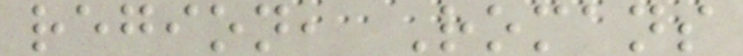region, Romans
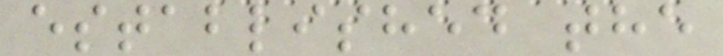established the
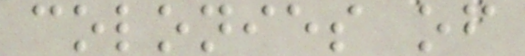colonies of
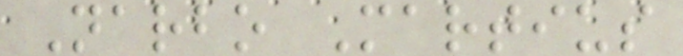Narbo Martius
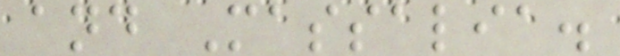and Massalia.
